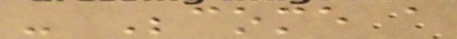- Become a
